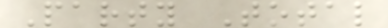Party Total
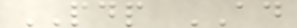PDP AD
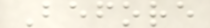Before
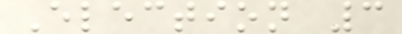Election 3
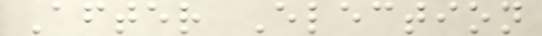After Election
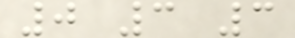0 3 3
